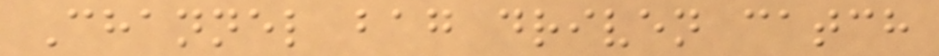Channel bag driven catch
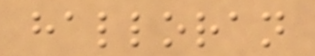halloran
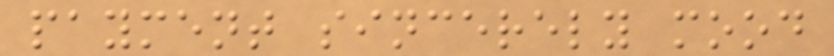payment sincerely mood
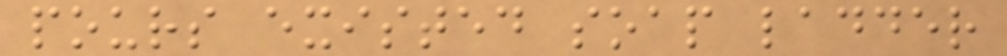pours existed soap ladder
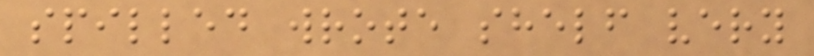spilled wrote shelf very
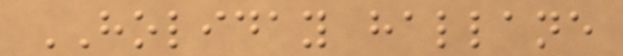HOLIDAY hallane
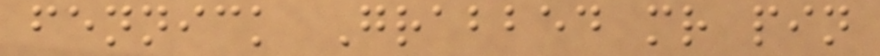fennick Grabbed mr pin
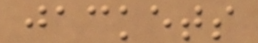jackets
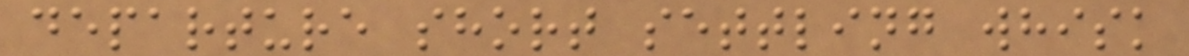departure short settling whisk
